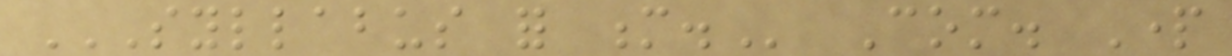SYLLABUS FOR M. Com. Part
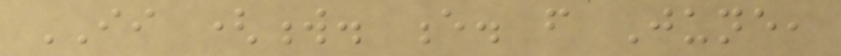II (w. e. from June,
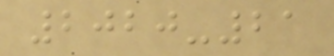2020-21
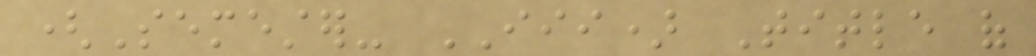(Semester- III) Title of
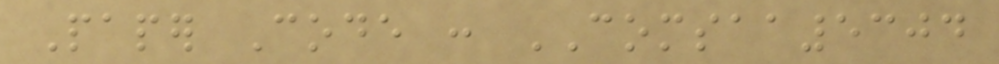Paper Code : COMSAA5304
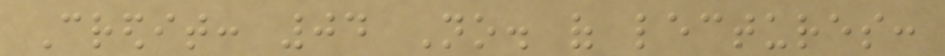Credit: 04 No. of lectures:
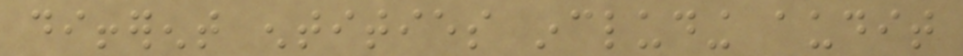different entities including audit
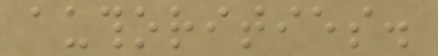authorities.
